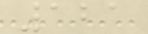121
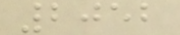2052
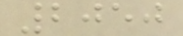2050
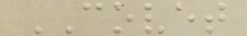COVET
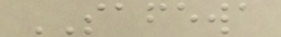SAFEWA
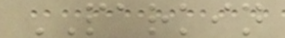PARKIN
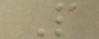P
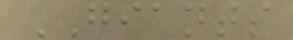GIANTS
